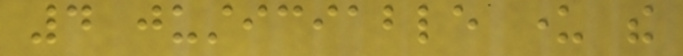4 justiciable under the
